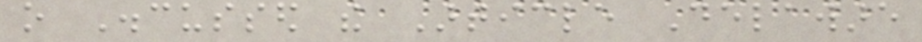o Discussed the Article Delaware
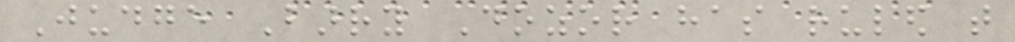Judge Barry Dozor has ruled that
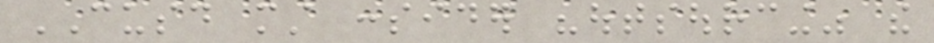CUSD must consider "outsourcing" the
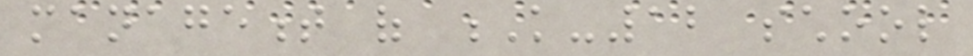management of K-12 school
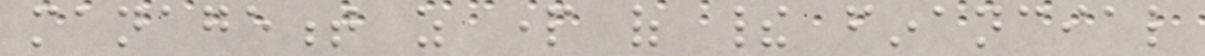management as part of their financial
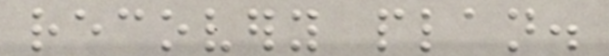recovery plan.
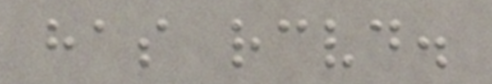has received.
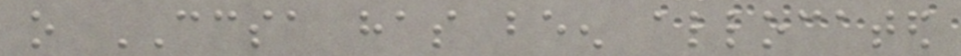o CCSA has been allocated
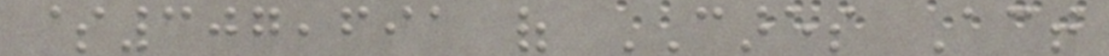$307,691 of CARES Act
